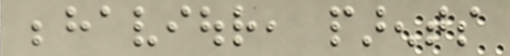behaviour, parents
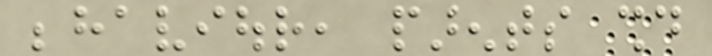behaviour, parents should
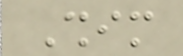Shim
